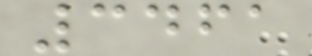3461
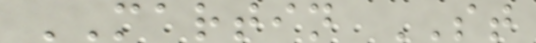MARTIN ST
